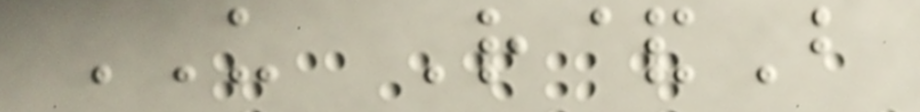US R&B
